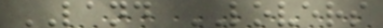LAND LOVERS
